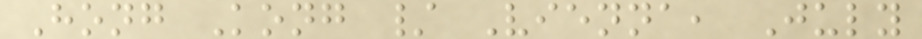Hong Kong / Vienna, July
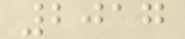2017
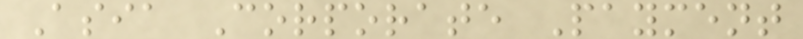Asia Corporate Payment
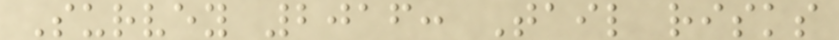Survey 2016: Tail risks
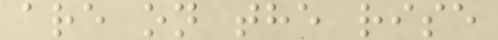are on the rise
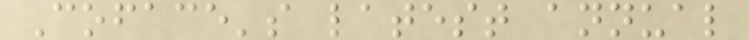Coface's latest annual
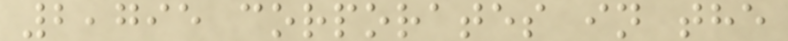2,795 corporates in the
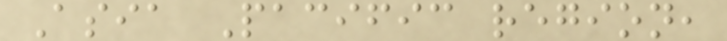Asia Pacific region,
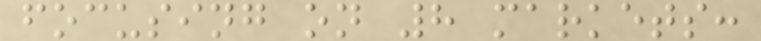focusing on 8 markets:
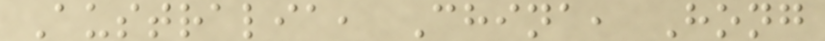Australia, China, Hong
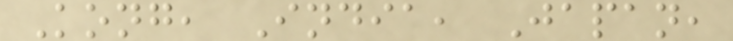Kong, India, Japan,
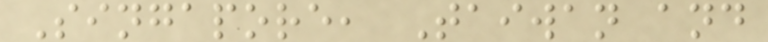Singapore, Taiwan and
